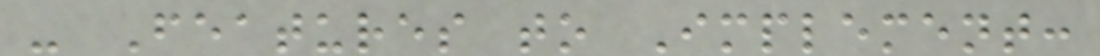- Features to Implement:
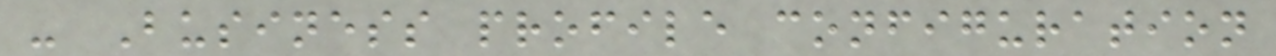- Business profile configuration
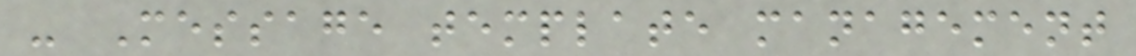- Message template management
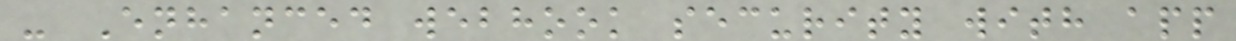- Enhanced webhook security with app
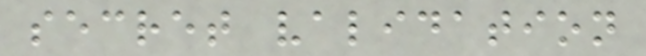secret validation
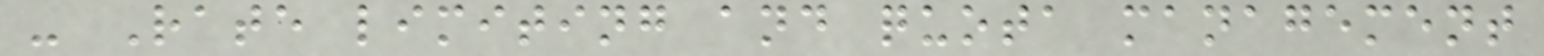- Rate limiting and quota management
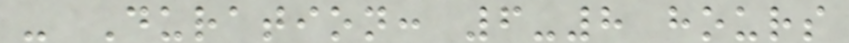- Duration: 6-8 hours
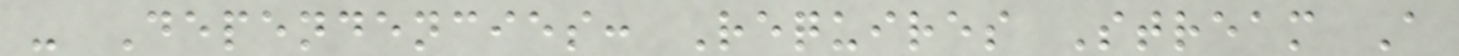- Dependencies: Requires Stream A
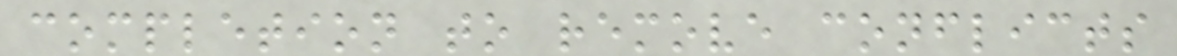completion to remove conflicts
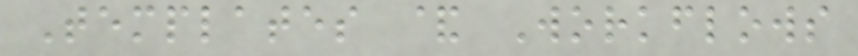Templates & Workflows
